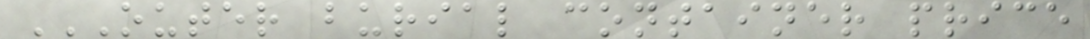OUTER BURIAL CONTAINER PRICE
